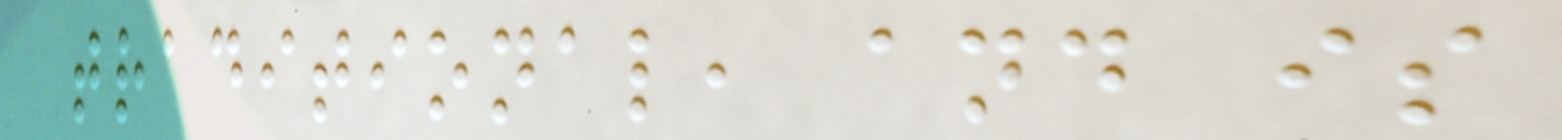traditional, and is
